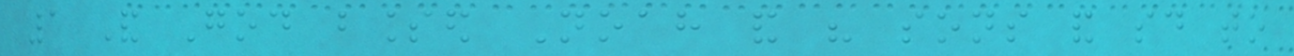1 And God blessed Noah and his sons and said to
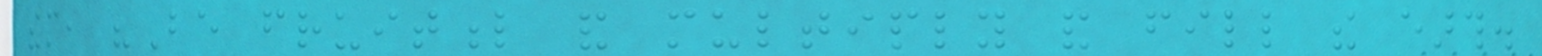them, "Be fruitful and multiply and fill the earth.
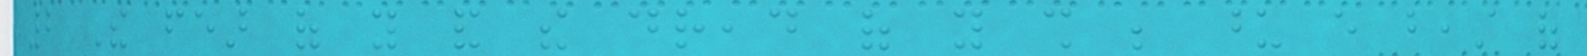2 The fear of you and the dread of you shall be upon every beast of
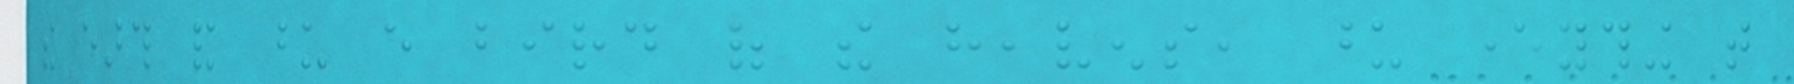the earth and upon every bird of the heavens, upon everything that
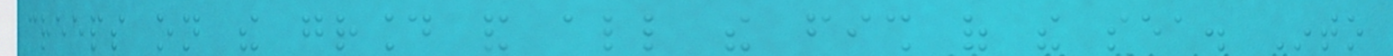creeps on the ground and all the fish of the sea. Into
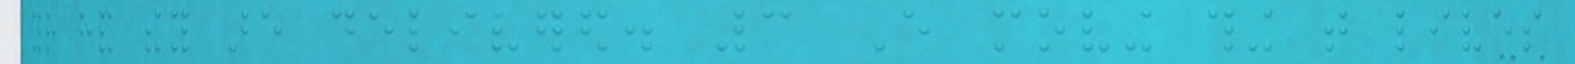your hand they are delivered. 3 Every moving thing that lives
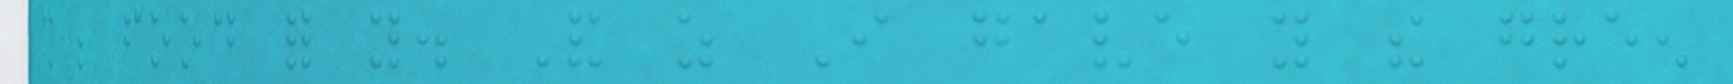shall be food for you. And as I gave you the green
